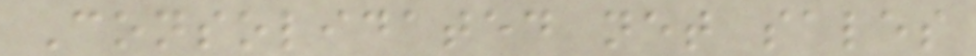Consolidated net sales
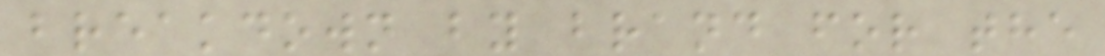breakdown by brand for the
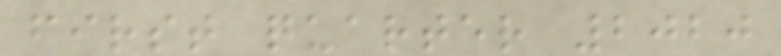first quarter 2020
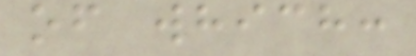of which:
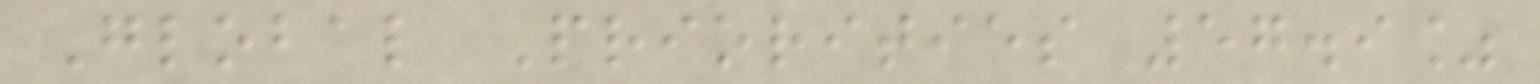Global Priorities 57.9%
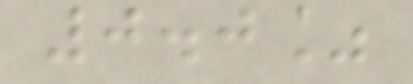0.0%
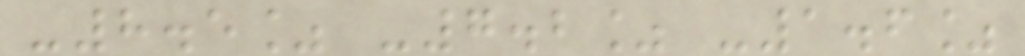-8.5% -7.2% -1.6%
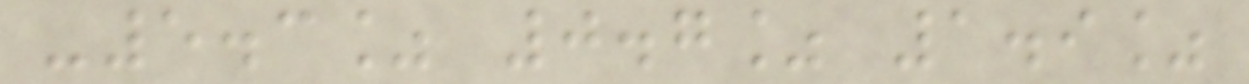-5.3% 0.7% 1.9%
